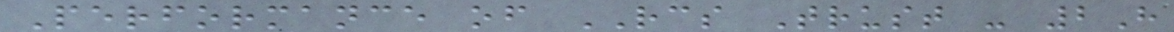Performance of RCS Trust - 2H
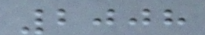2008
